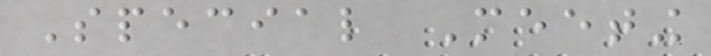Special Meeting
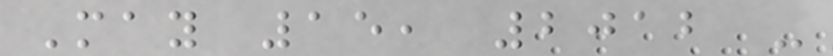May 15, 2012 -
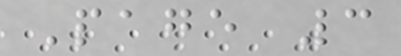Page 3
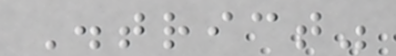District"
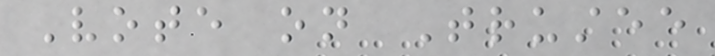Vote on Trustee
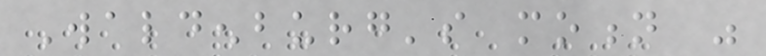Waldenburg's motion was
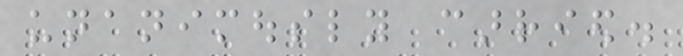unanimously carried.
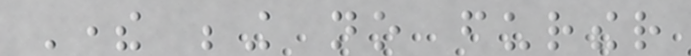There being no further
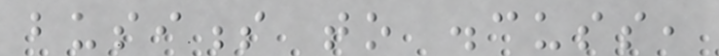business to discuss,
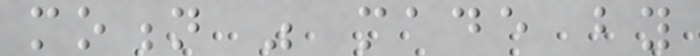motion was made by
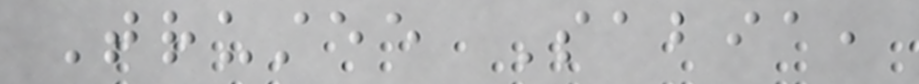Trustee Sabia,
